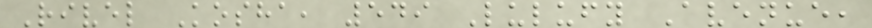Rivel Kosha, 549 Lulufy Avenue,
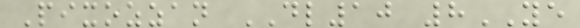Pixozzan DL10 8YE
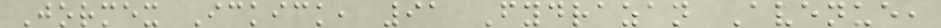Jormex Ickick, 91 Fydrazan Avenue,
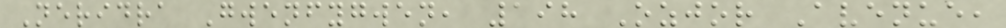Neridra Gwenfygwen, 198 Ozjor Avenue,
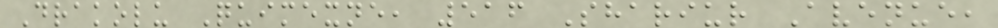Drakolu Quimexne, 516 Shariur Avenue,
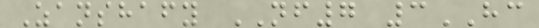Zanshafy NF7 3HC
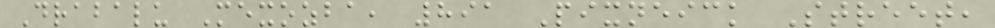Drabalu Mexozba, 891 Pixneick Street,
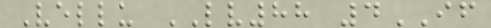Vellu LV88 4IF
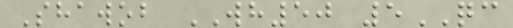Shawob WH50 5QC
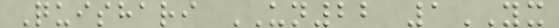Quishari UN22 1YX
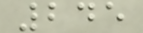245
